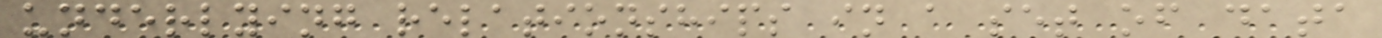underlying relationships in a set of data
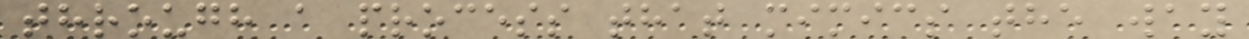through a process that mimics the way
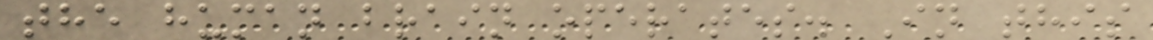the human brain operates. In this
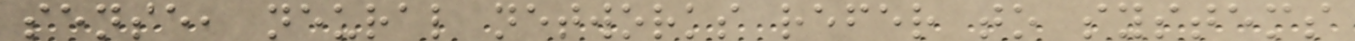sense, neural networks refer to systems
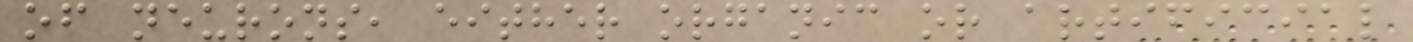of neurons, either organic or artificial
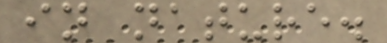in nature.
